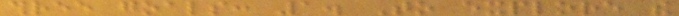three goals: 1. To explore the
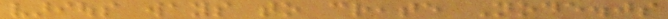various ways to create Node.js
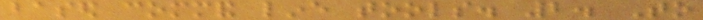based command line tools. 2. To
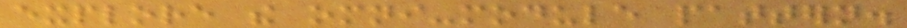explore the omni-module pattern.
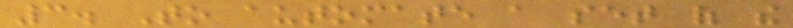3. To automate a set of the
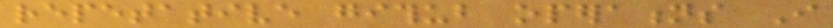repetative github operations I
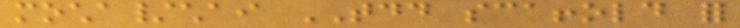mocha/chai TDD scaffold for
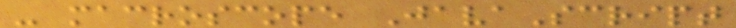- macroscope JavaScript
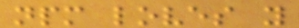npm loves you
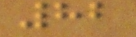82
